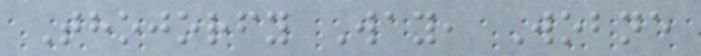Thojorfy Way, Wobne
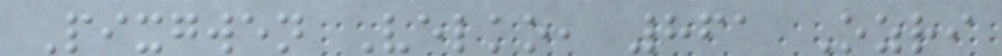Pixgwen Velko, 861 Ozri
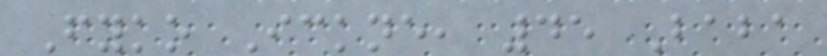Fyko Ickne, 45 Baba
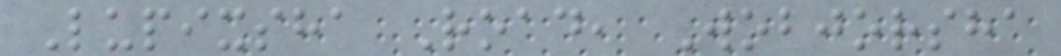Lupixsha Road, Wobjorsha
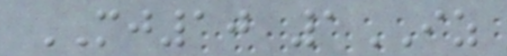MJ10 1IZ
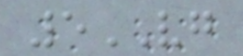5VG
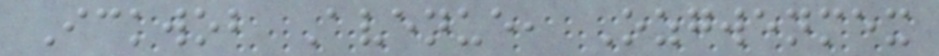Ickwob Avenue, Ozgwenmex
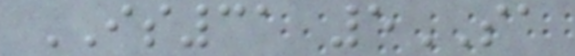IS31 5SA
